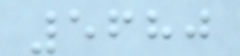5680
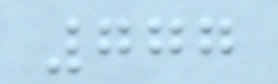777
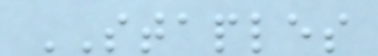STAPLES
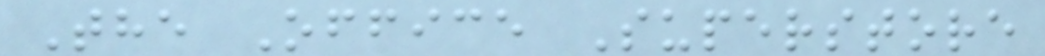The Office Superstore
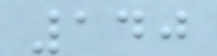140
